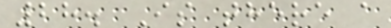28. Is there a
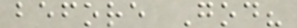before God?
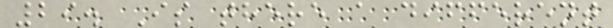29. Is there a different
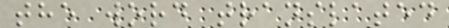the word translated
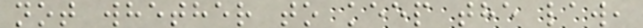not whether to keep the law,
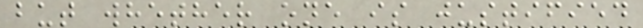but whether one is justified
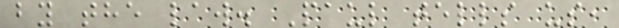by the law. Paul tells us,
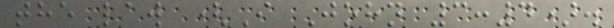the law (I John 3:4).
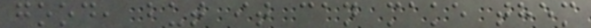good, but it can make them
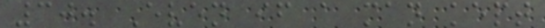30. Even if a man kept
